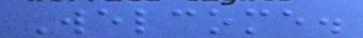Welcome.
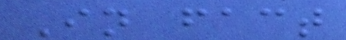In fact
